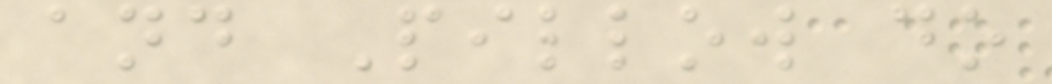and Pillow do
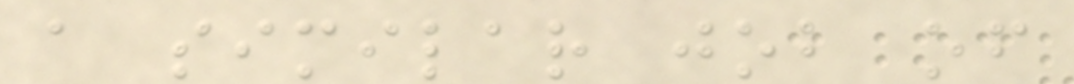a similar job of
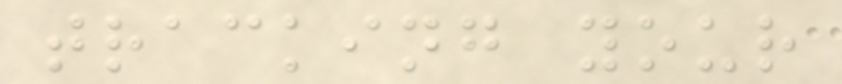tracking your
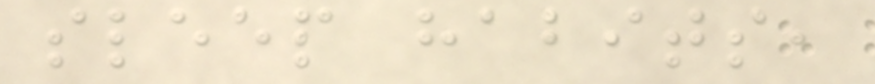sleep habits,
